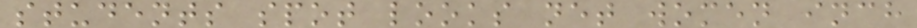students spot looks net women inch
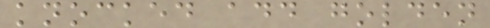knocked add golden
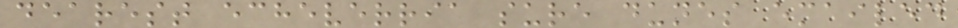dearest echeverria sure dunes emailed
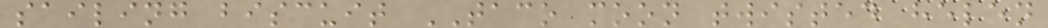sailing biscuit TACO moon twisted helen
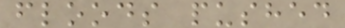floods pushed
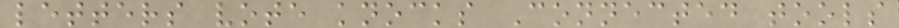letters vote knocks Connected tools
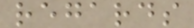regards
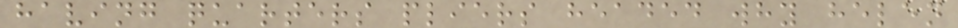having quarters pliers headed why helen
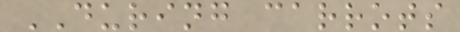DURING carrots
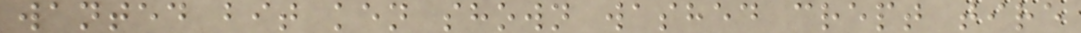wanted bit ken shown washed crept tire
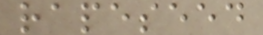rapeseed
